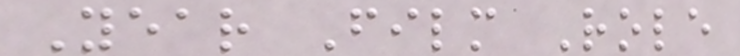Year Film Role
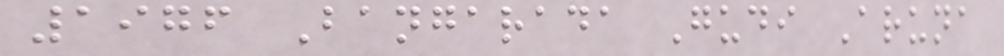1976 Bangarada Gudi Aruna
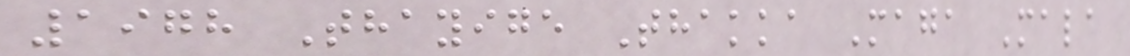1978 Thayige Thakka Maga Mala
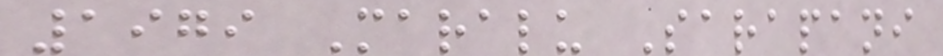1979 Maralu Sarapani
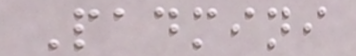Padmini
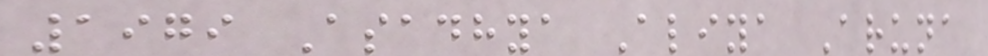1979 Asadhya Aliya Aruna
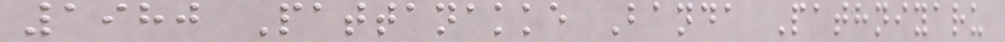1980 Pattanakke Banda Pathniyaru
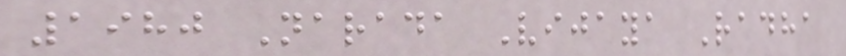1980 Narada Vijaya Radha
